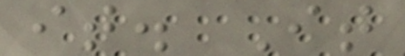it. It
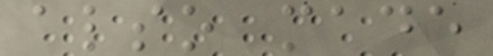also made
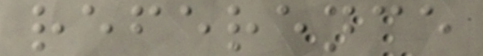reference
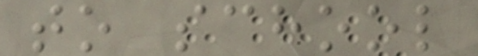to school
